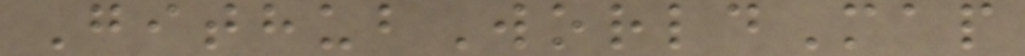GithubWorldMap
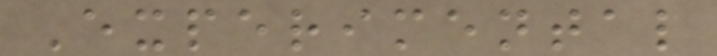Experimental
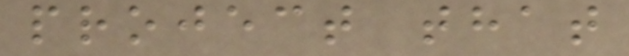project that
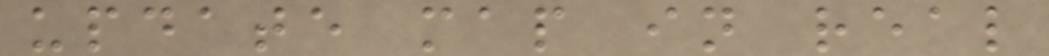update map in real
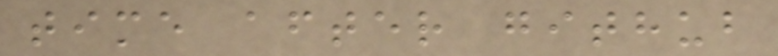time after github
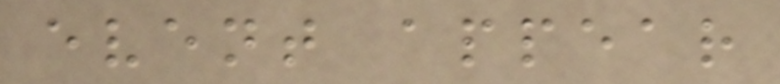event appear
